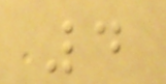4
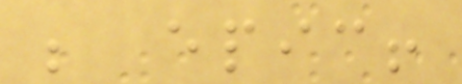be epic!
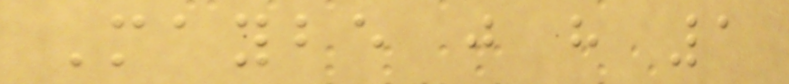Maybe just have 1
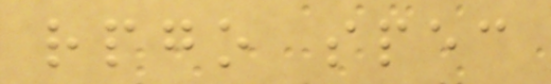rpgo spec
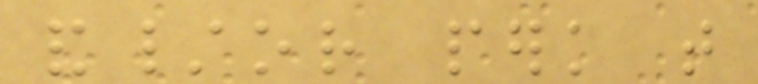and/or perk that
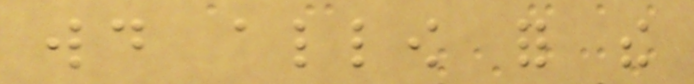would allow for the
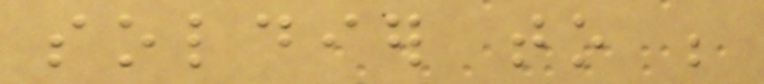soldier to be
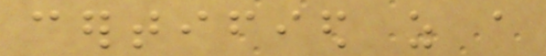certified as a
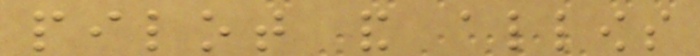pilot and allows
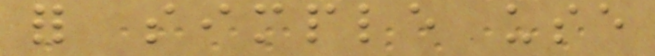for simple use
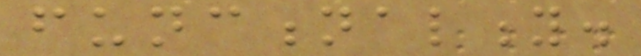functionality.
